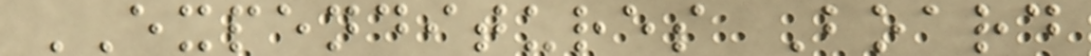EXPENDITURES Board
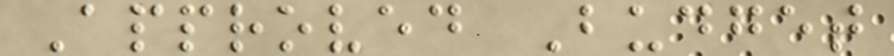Approved Budget
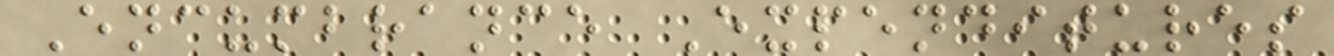Encumbrance Expenditures
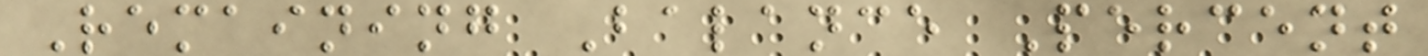Remaining Balance Percent
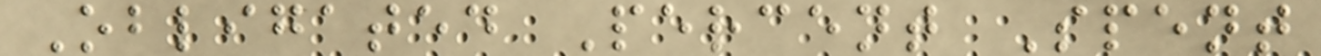Obligated Percent Spent
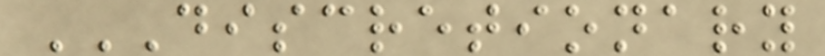DISCRETIONARY
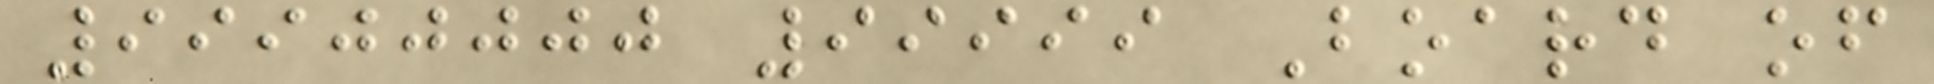99900000 99999 Board of
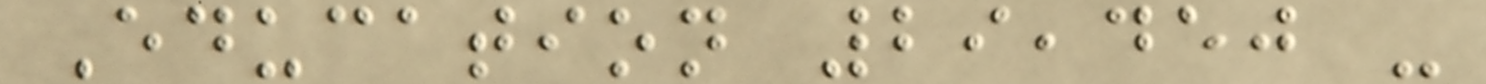Education 29,450 -
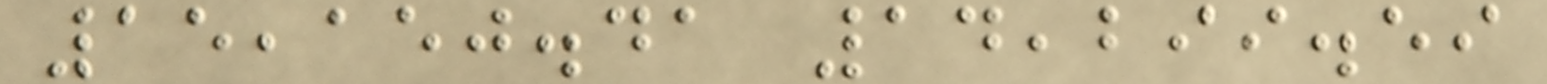15,150.41 14,299.59
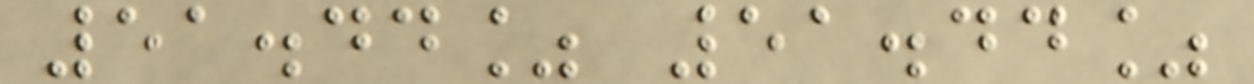51.44% 51.44%
